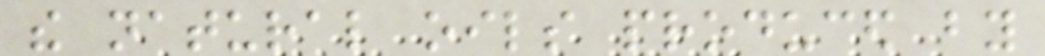the natural oils produced by
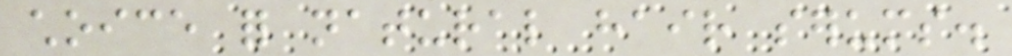choice for natural hair serums.
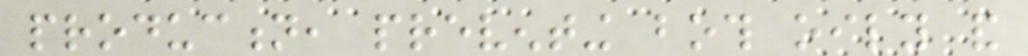production, preventing both oily and
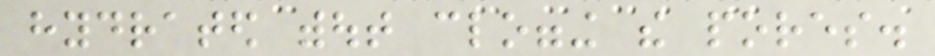hydrated without clogging the pores.
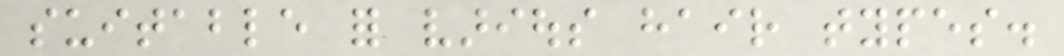suitable for various hair types.
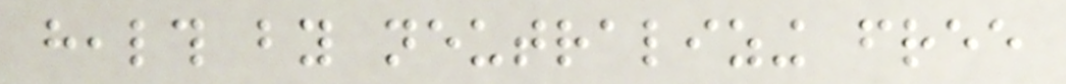health by neutralizing free
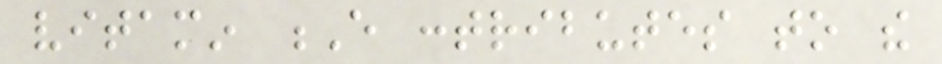vitamin E contributes to the
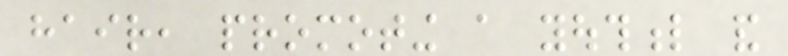hair, promoting a youthful and
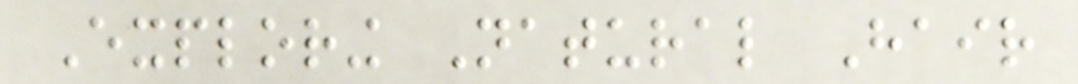Exploring Natural Hair
